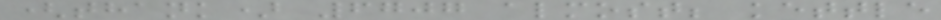(thank) 6707 almost; kettle
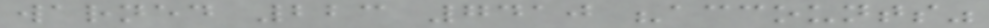warned 223 7410 "accounts"
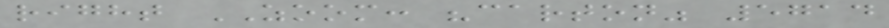right ZOOM: "carton" 5714
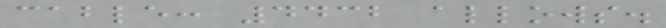cable: 4432 allows.
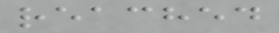reached
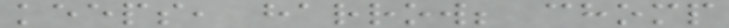keeps, harrow; chomp
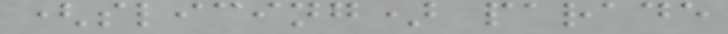(slicing) parade
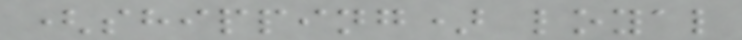(shipping) loyal
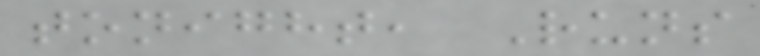tonight, Runs
